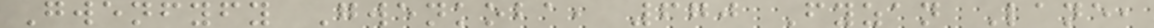Gwenfyfy Gwenkoba, 670 Fyzan Lane,
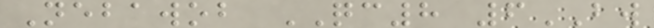Nebawob QC8 6BW
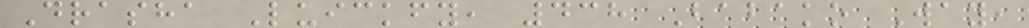Drasha Luickfy, 438 Babako Way,
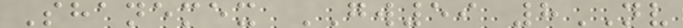Shanemex GW59 8NV
